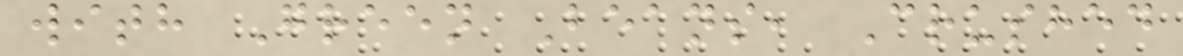with Green Beans, Crushed
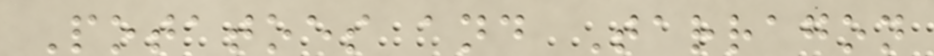Potatoes and Tarragon
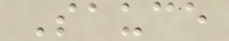Sauce
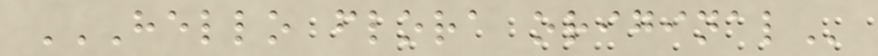HELLO FLORA ORIGINAL
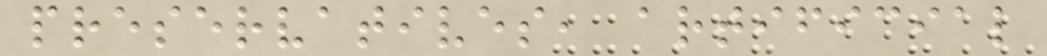preservatives, artificial
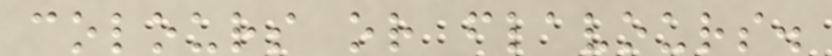colours or flavours.
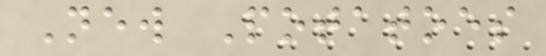New Potatoes
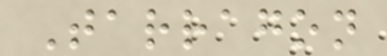Tarragon
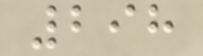298
